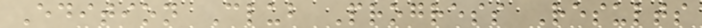Edition Club Progress Results
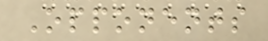Opponents
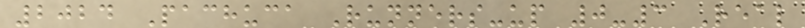2024 Pachuca Runners-up 0-3 Real
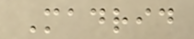Madrid
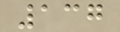137
